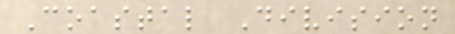Coastal Division
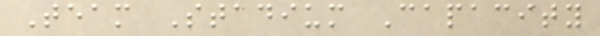Team Stadium Capacity
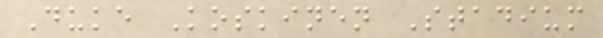Duke Koskinen Stadium
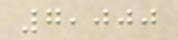7,000
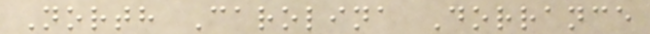North Carolina Dorrance
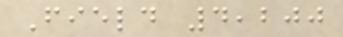Field 4,200
